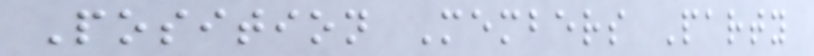Position Members Party
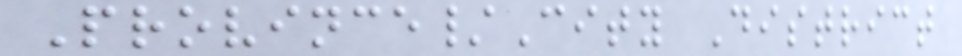Province/City District
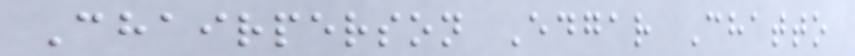Chairperson Edgar Chatto
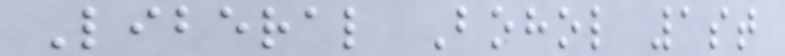Liberal Bohol 1st
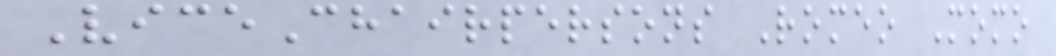ViceChairpersons Romeo Momo
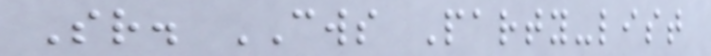Sr. CWS Party-list
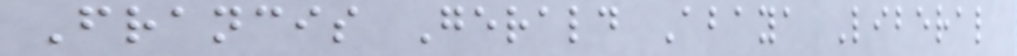Francis Gerald Abaya Liberal
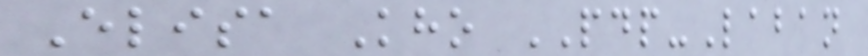Elisa Kho PDP-Laban
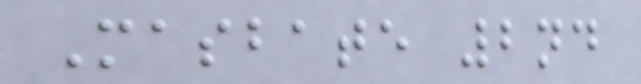Masbate 2nd
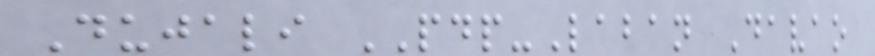Dujali PDP-Laban Davao
